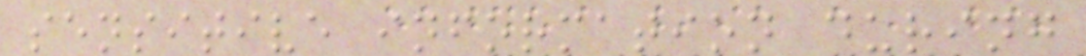sensitive information during
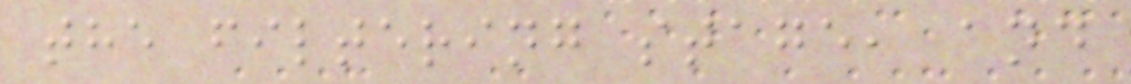the filtering stage, and
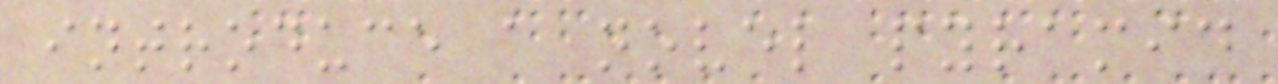introduce a novel pyramid
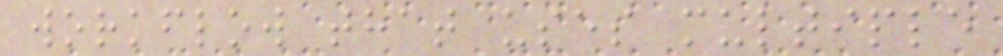workflow that uses multiple
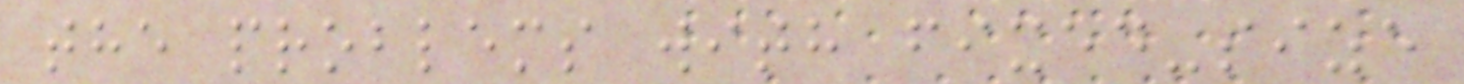the problems with fixed-size
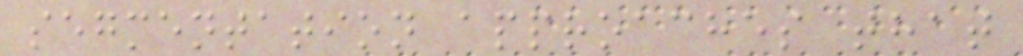segmentation approaches that
